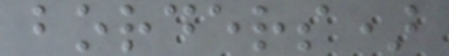borders)
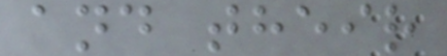and their
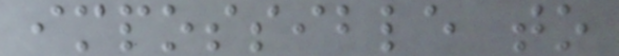impossible to
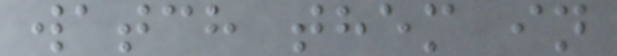watch them in
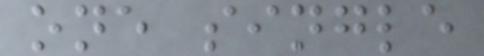one single
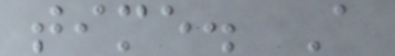time. A
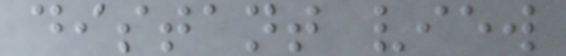distant view
